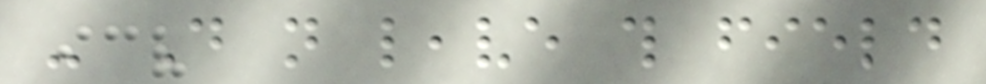- Do not leave this field
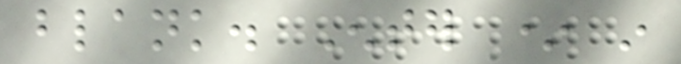blank. Enter * in
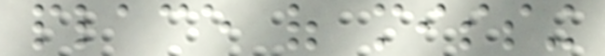place of missing
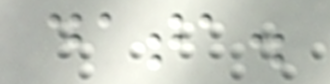data.
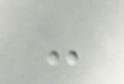-
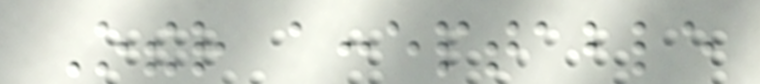Other acceptable
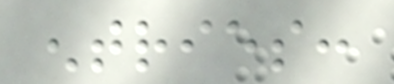entries:
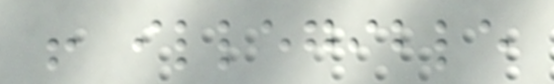! illegible
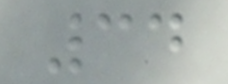34
